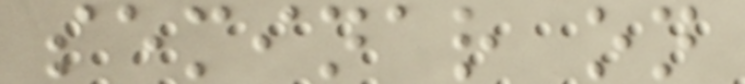seminar on
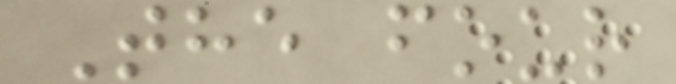The four
